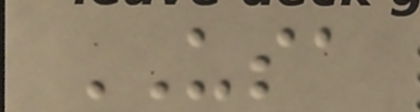USA
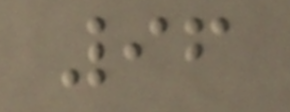96
